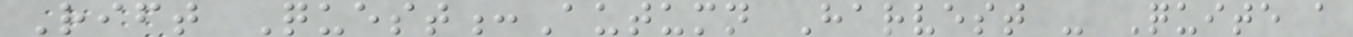Rift Quest:Autumn Harvest - Quite a
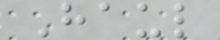Haul
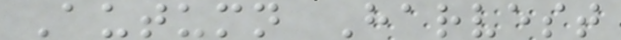Autumn Harvest
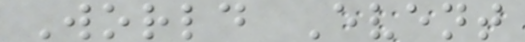World Event
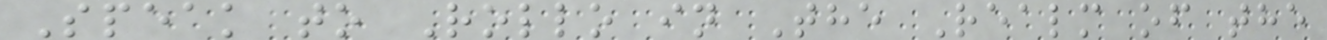Speak to Rollo in The Realm of the
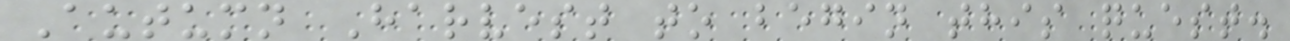Autumn Harvest to begin this quest.
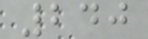240
